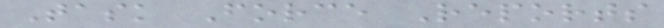Task Force Reports
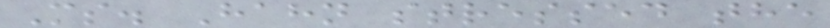Ms. Hahn stressed the
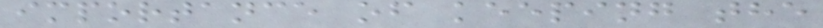importance of keeping the
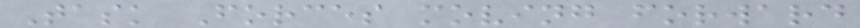Task Forces moving forward
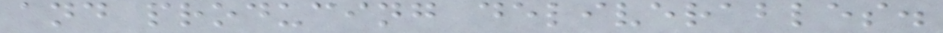and producing deliverables.
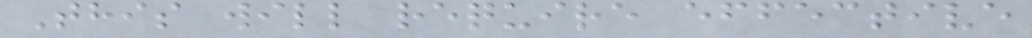This will require effective
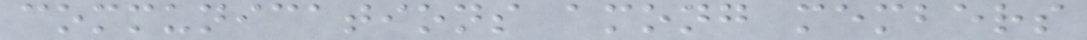communications among members
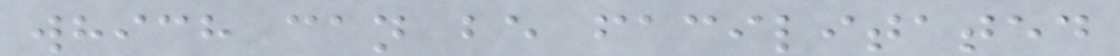which can be facilitated
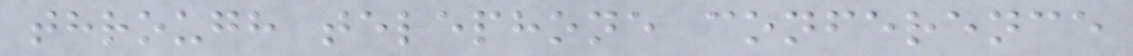through telephone conference
